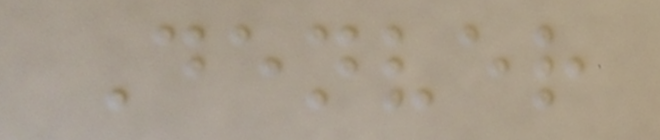Denver
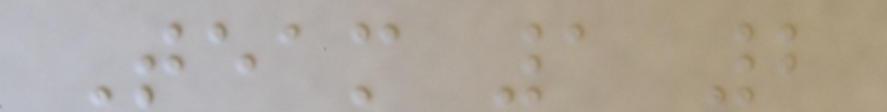Team 1 2
